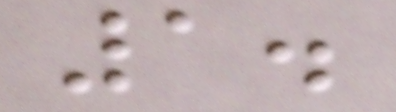1.
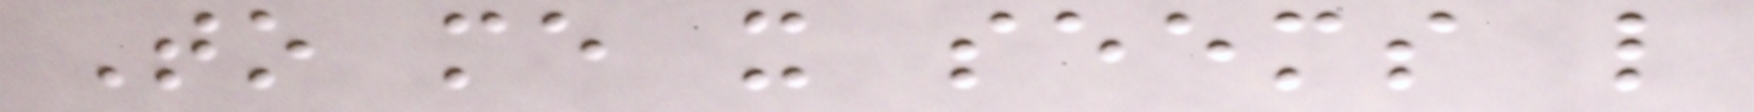To me it seems like
